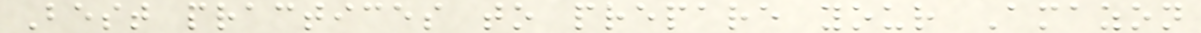Best practices to prepare your Amazon
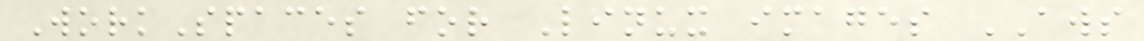WorkSpaces for Linux images AWS
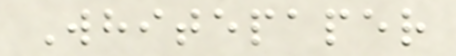Whitepaper
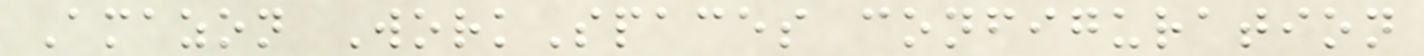Amazon WorkSpaces configuration
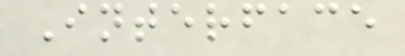Interface
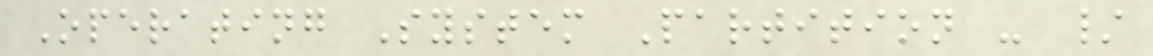Operating System Partition - /
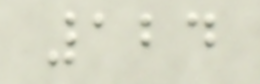124
